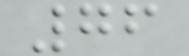76
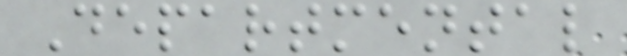Departmental
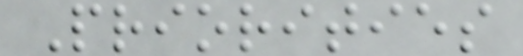Priorities
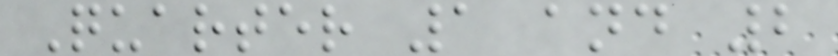Quarter 1 and 2
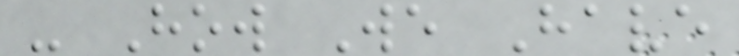- How We Have
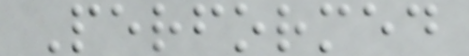Performed
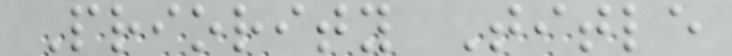Priority Title
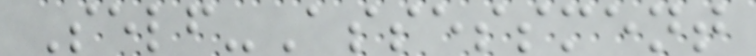Self-Assessment
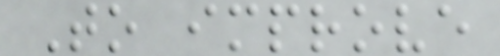To improve
